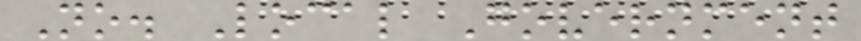No. Local Government
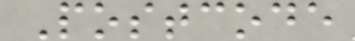Postcode
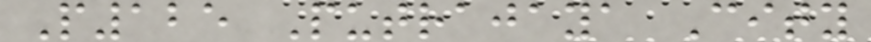P125 Putrajaya City
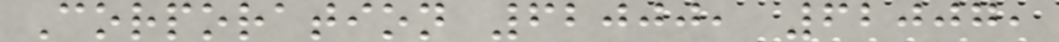Corporation 62000, 62007,
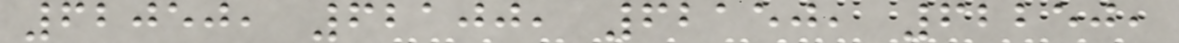62050, 62100, 62150, 62250,
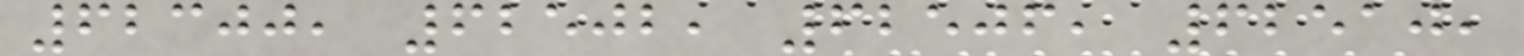62300, 62502, 62506, 62510,
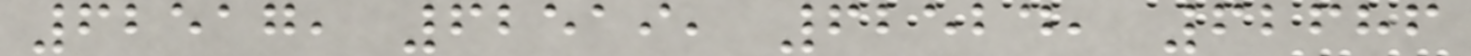62517, 62519, 62524, 62686
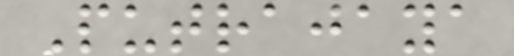Putrajaya
